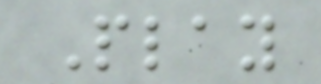Play
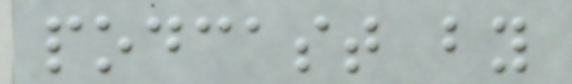podcast by
